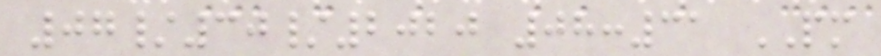07/30/2020 08:31 PM
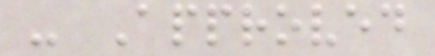- Approved
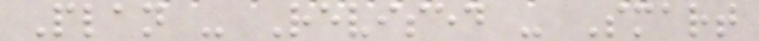Plan - Revised - Smart
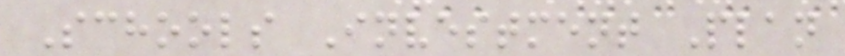Schools Investment Plan
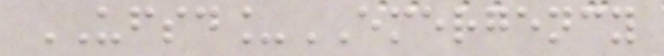UFSD_EMERGENCY
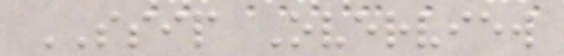SSIP Overview
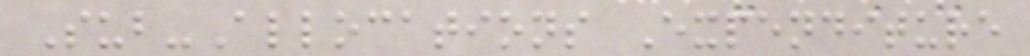Sub-Allocations Expenditure
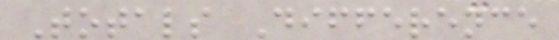Totals Difference
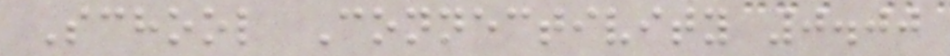School Connectivity 0.00
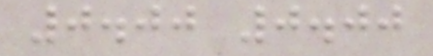0.00 0.00
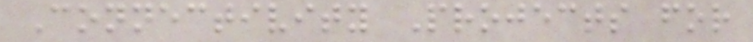Connectivity Projects for
